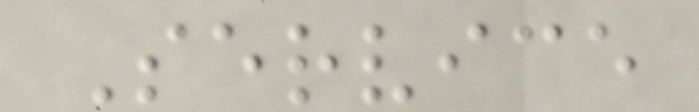Service
